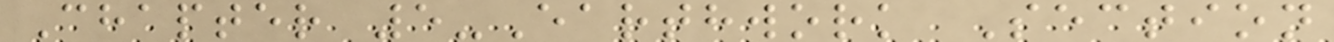Chapter 5-Earthwork Section
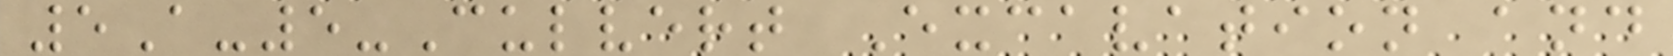5A-5-Culvert Excavation and
